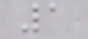1
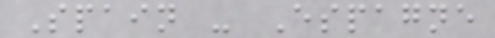Spain - Espagne
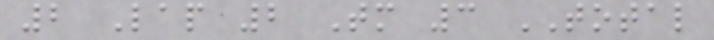2 Lap 2 Tm 3 TOTAL
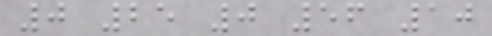0 25 0 56 10
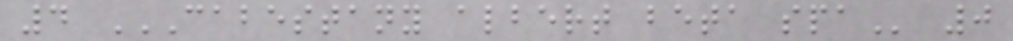4 CABESTANY ALBERT BETA SPA 0
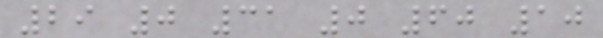29 0 31 0 60 10
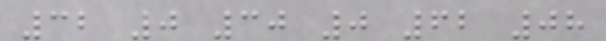32 0 30 0 62 08
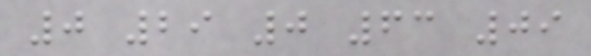0 29 0 63 09
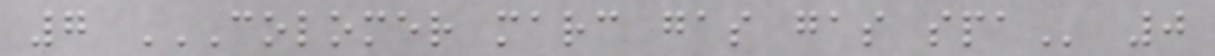7 COLOMER MARC GAS GAS SPA 0
